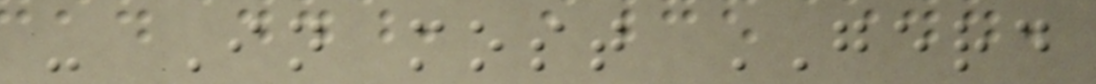- In most GERD
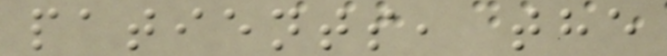patients, the
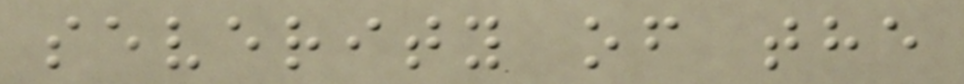severity of the
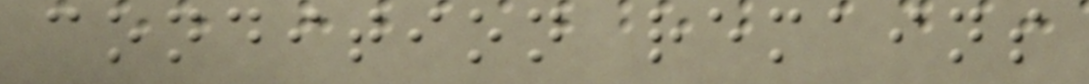condition remains
